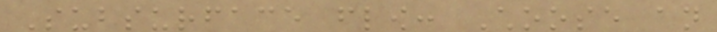Subsurface flow: Choose an
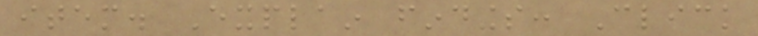item. Explain findings: Click
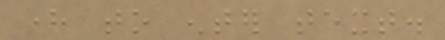here to enter text.
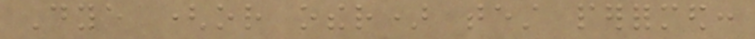Dye (or other) test performed:
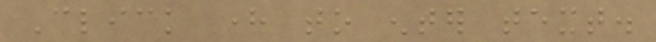Click here to enter text.
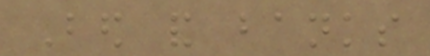Bed and banks
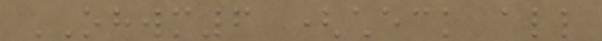OHWM6 (check all
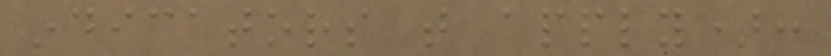indicators that apply):
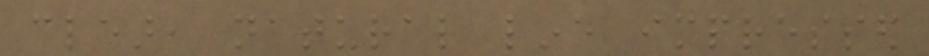clear, natural line impressed
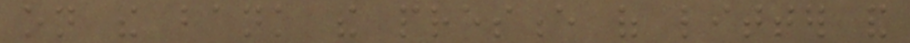on the bank the presence of litter and
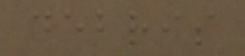debris
